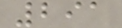291
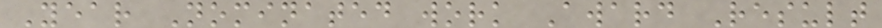Year Nominated work Award Result
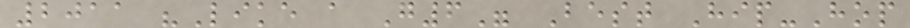2011 "Like a G6" Best Hip-Hop
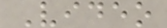Video
